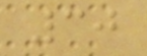30
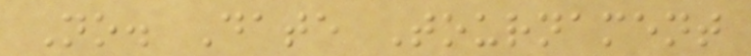No. Date Tournament
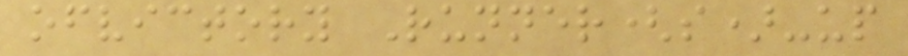ofvictory Runner(s)-up
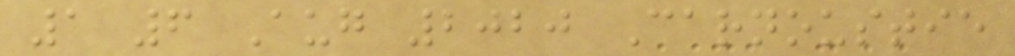1 6 Aug 2020 Carnoustie
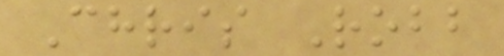Chris Robb
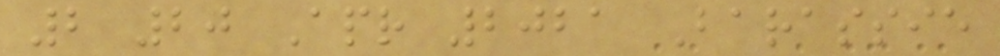2 20 Apr 2021 Barassie
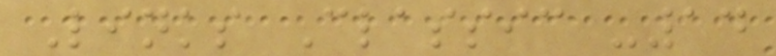Links Classic -14
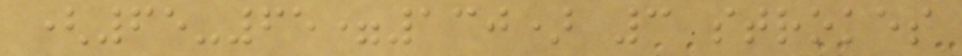(65-65=130) 3 strokes
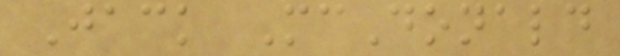Jack McDonald
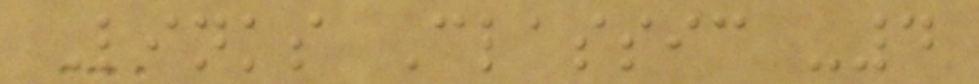Links Classic -4
